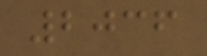2036
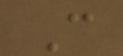C
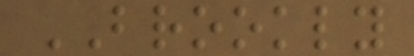BROOKLY
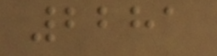2281
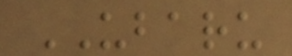UBARU
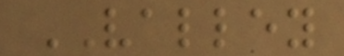VALLEY
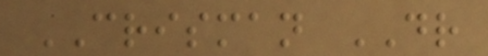CRISMAN DR
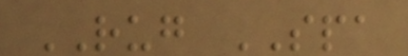RUG SPA
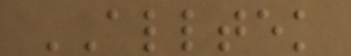ALLTEK
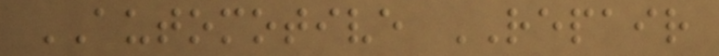AUTOMOTIVE REPAIR
